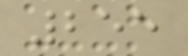255
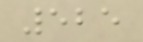525
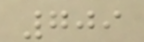709
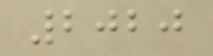2020
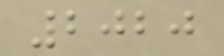2020
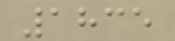1835
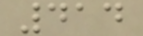414
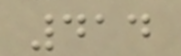414
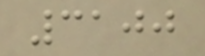3100
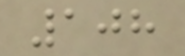108
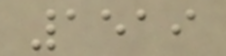1519
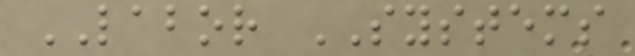LABOR SYSTEMS
